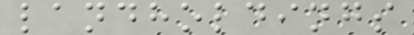landholdings
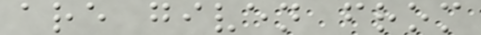are given from
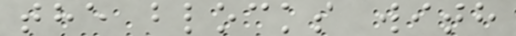the blocks with
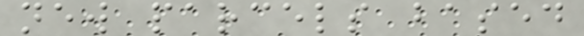new parcels based
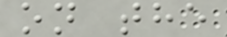on the
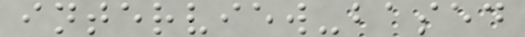interview-based
